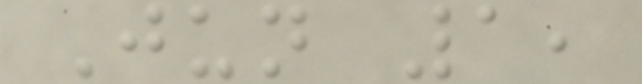Jun 1,
